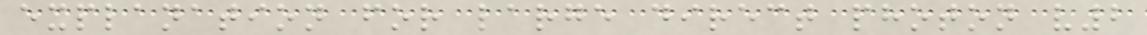explanation for large direct photon v2
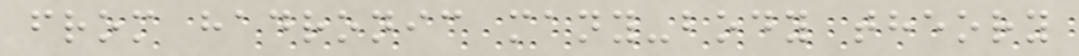from hadronic many-body theory
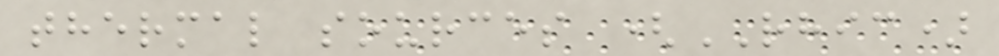thermal sources (RHIC)
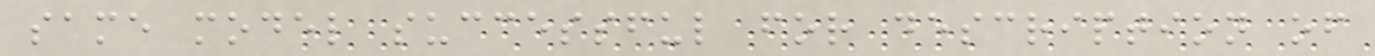same model successful for description of
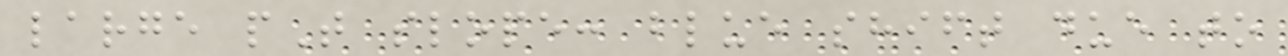large pT slope: blue shift due to
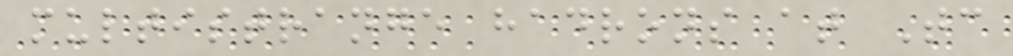multistrange hadrons at Tc
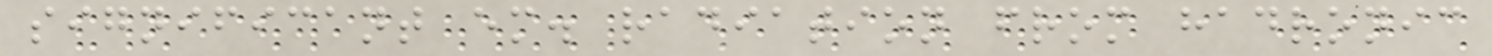significant em. radiation from hadronic
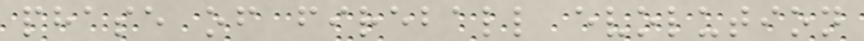phase of fireball evolution
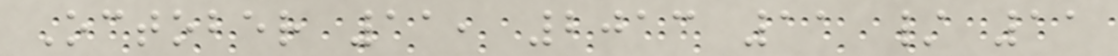October 11, 2013 11 / 11
